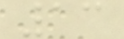13
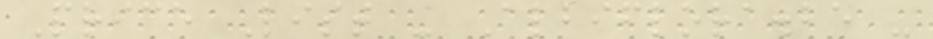Price List - Albiflora.be -
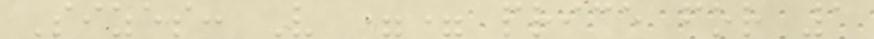Sizes: V == price for 1
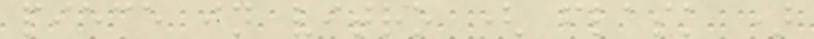piece in vitro ( flask )
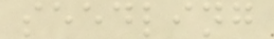seedling
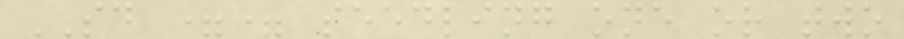SD == seedling one or two
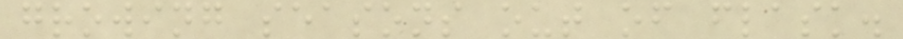growing seasons out of flask.
